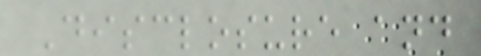Disclosure and
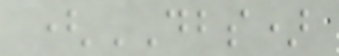(DBS)
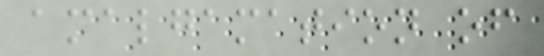amalgamation of
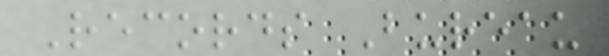Records Bureau
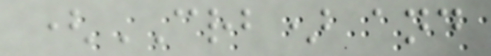(CRB) and
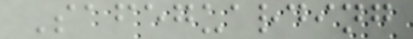Safeguarding
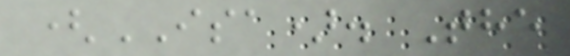(ISA). The
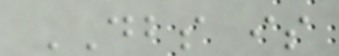DBS is
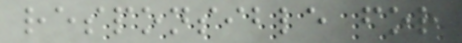responsible for
